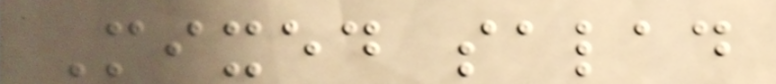Mixed salad
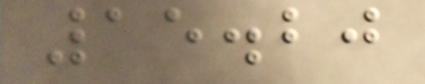15.20
